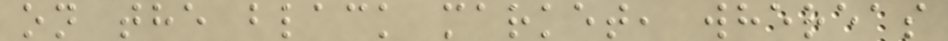on the black market, whereas
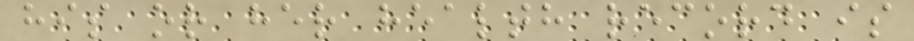his or her health record is
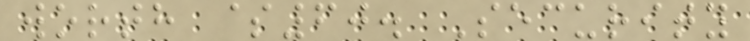worth $60. Security
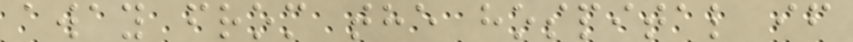away from the hospital if
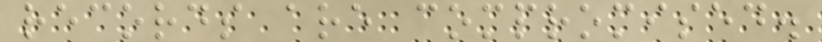records are compromised.
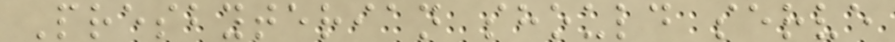Presbyterian should serve
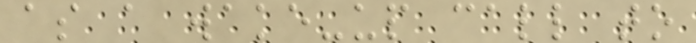as a wake-up call to
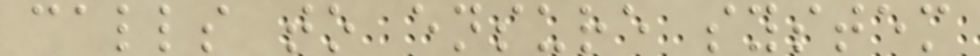calls to ensure system
